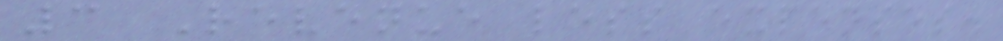3 Revenue less expenses.
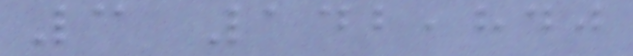3 142,840
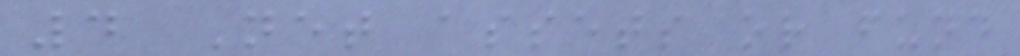4 Net assets or fund
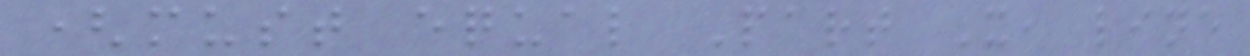(must equal Part X, line
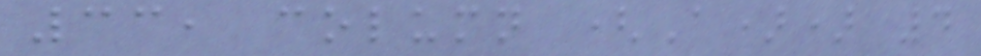33, column (A)) 4
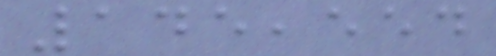145,554
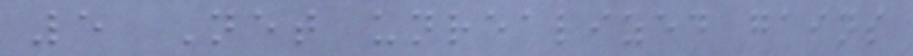5 Net unrealized gains
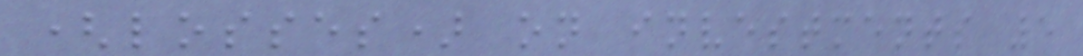(losses) on investments 5
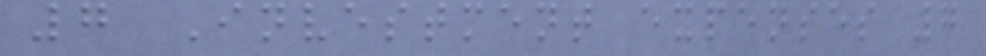7 Investment expenses 7
